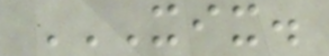XIX.
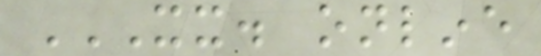XX. ONLINE
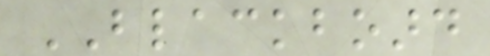BLACKBOARD
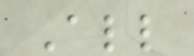All
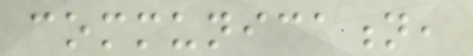communication,
